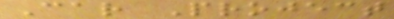Car Project
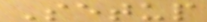Setup
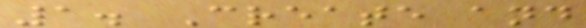1. Create and
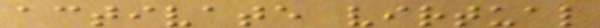activate virtual
